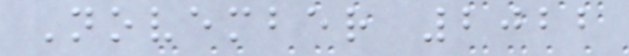November 2022
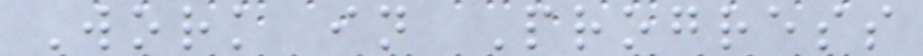Work in Progress
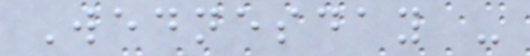Wednesday -
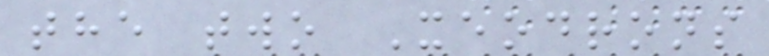the two Xeodrons
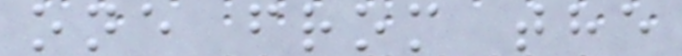one from the
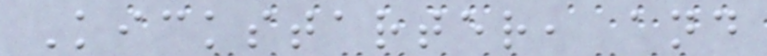Kickstarter, and
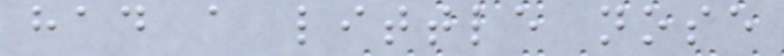had a little nose
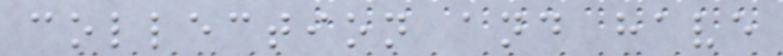collection and have
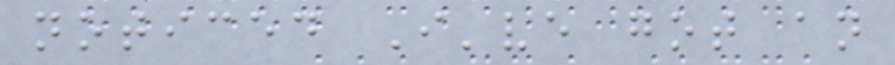noticed I've got an
